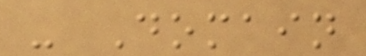- Domain
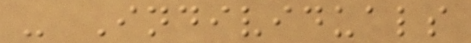- Individuals
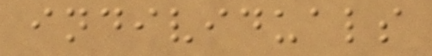individuals
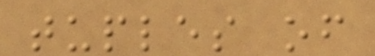tuples of
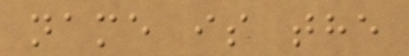name is the
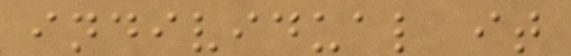individual it
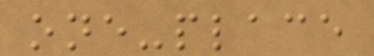one-place
